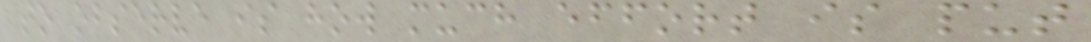to observe is how much effort is put
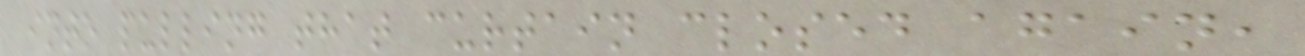into pulling that curtain closed again,
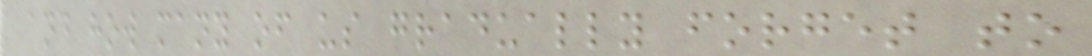and how many of us gradually forget to
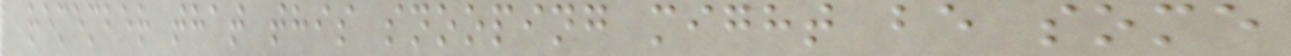remember that this snooping might be some
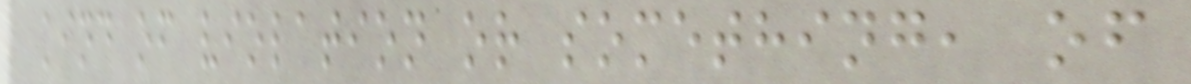kind of violation or something, of
